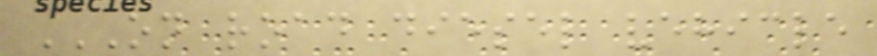ON ROAD DIESEL VEHICLE
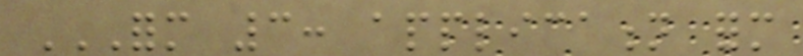FORM 3: APPLICATION FORM
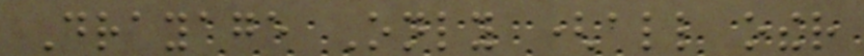Drayage Only (all other
